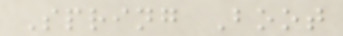Spring Boot
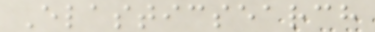Elasticsearch
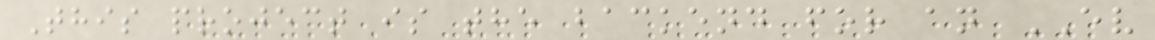This project is the backend for an EV
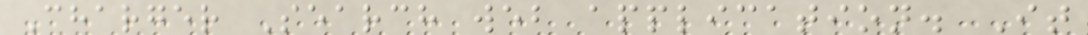Charger Search web application. It
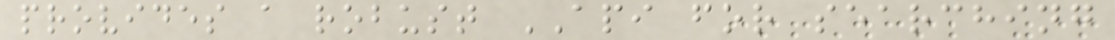provides a robust API for searching
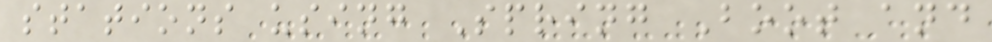stations using Spring Boot and
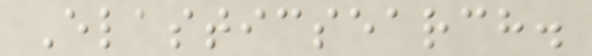Elasticsearch.
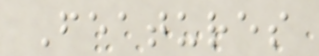Features
